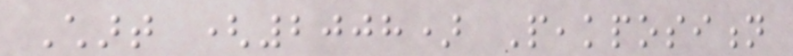Chart (2008) Peakposition
